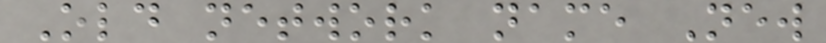Old network name New
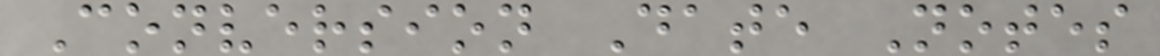Conversion Date Notes
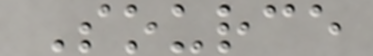Source
